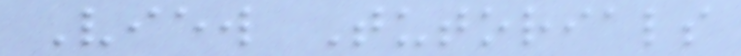View Tutorials
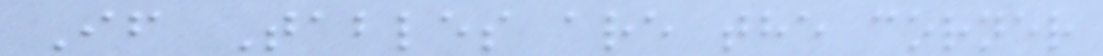If Tables are the corner
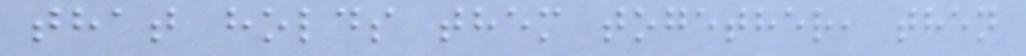that holds them together, then
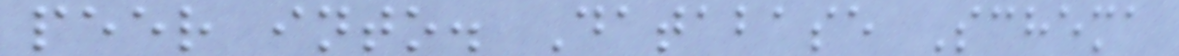peer into. Database Schema
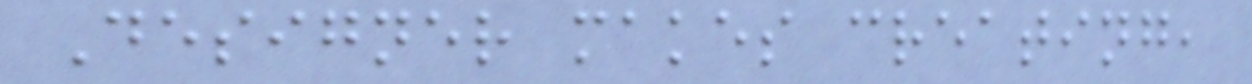Designer makes creating,
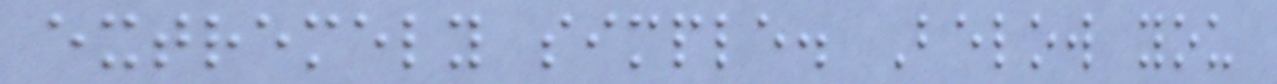extremely simple. Below you
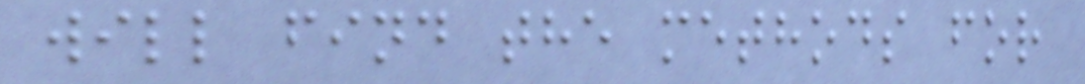will find the methods for
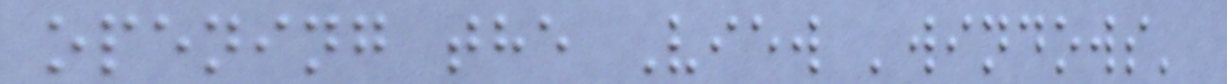opening the View 'windows'
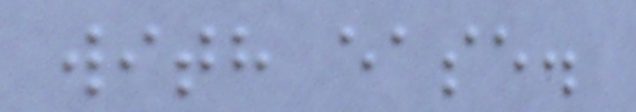with ease.
